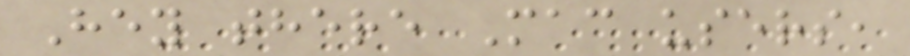Hey there Mac users,
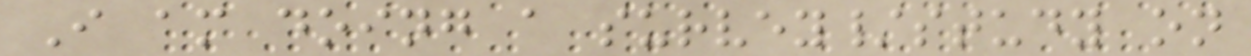I am doing a survey/study on
